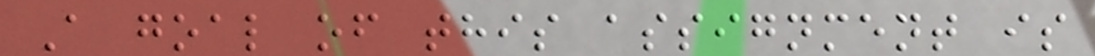A goal of this assignment is
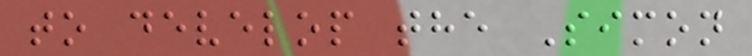to develop the Simon
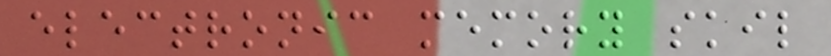electronic memory skil
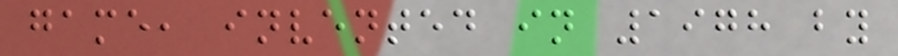game, invented in 1978 by
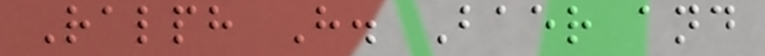Ralph H. Baer and
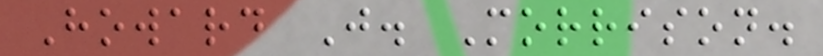Howard J. Morrison.
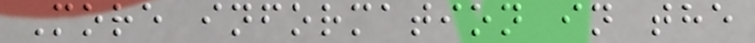More information in the
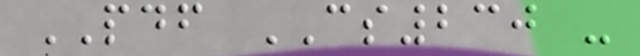PDF CS230 -
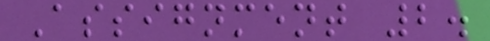Assignment 2.
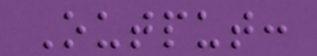Output:
